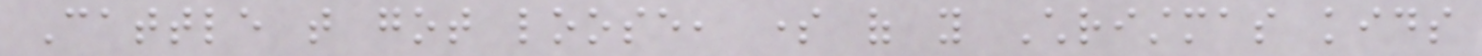Cattle that got loose, some of you Christmas kids
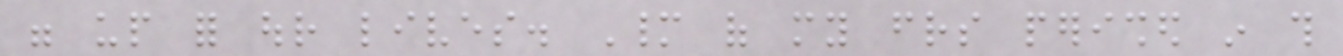were up for our lives. Many of my friends perished in this
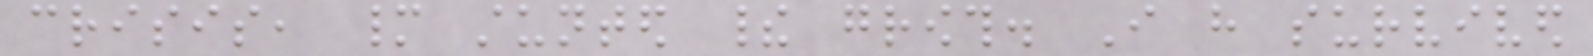crisis, many stunted their growth. I have survived
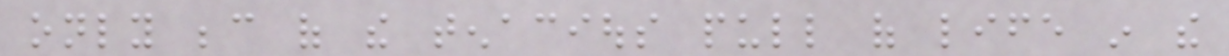only because of the tenacious pull of life in the
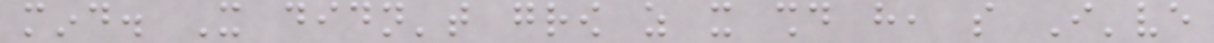mind. It didn't grow as it should have, so I've
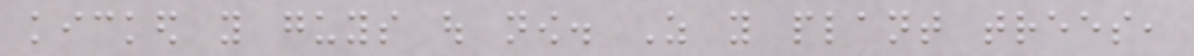kicked you guys out now. As you plant trees,
